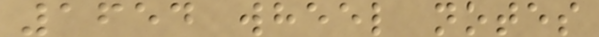1654 wheel notes
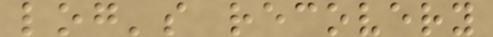log's recovery
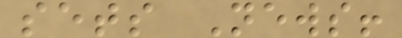sets News!
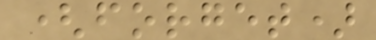(forget)
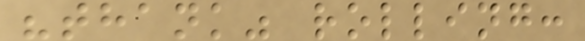"thank" rolling:
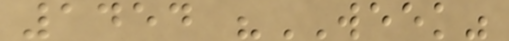1454 "WEEK"
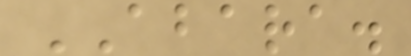ABARA.
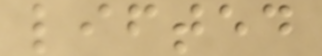lifted
